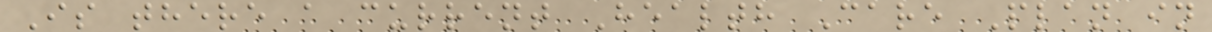Is there a current Health Care Plan in
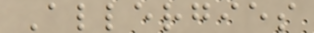Allergies
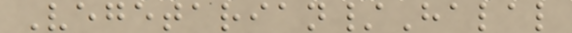Vegetarian/Halal
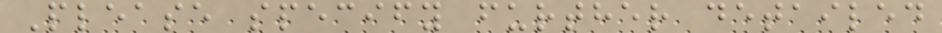Please specify further detailed
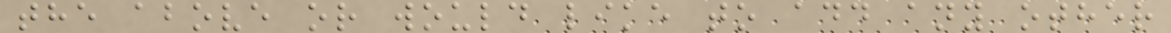the above or would like to add any other
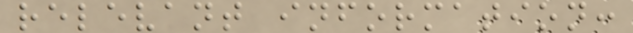relevant information:
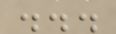...
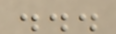...
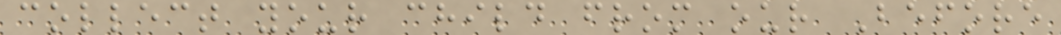collect your child from our Before
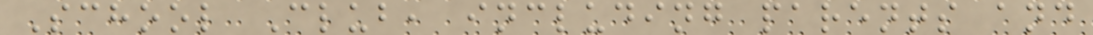School Club, including parents and
